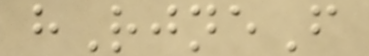hRjneF
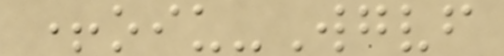+oiu-Wgvf
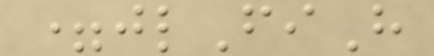=jlFiH
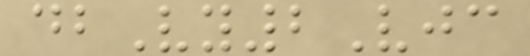dbVy2Vjc
